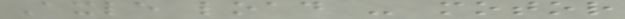Axle load - motor
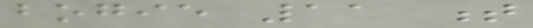bogie 11 t
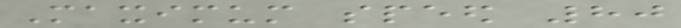Maximum speed 80
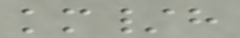km/h
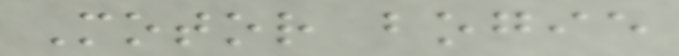Motor bogie
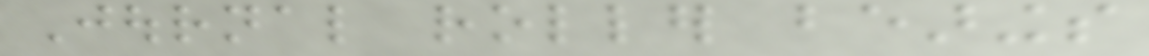Journal roller bearings
